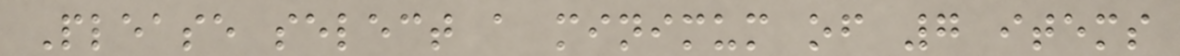Please select a minimum of 7 items
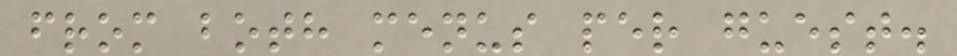from both menus per guest.
